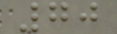70
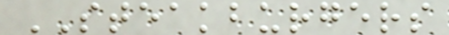STEAKBURGERS
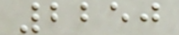2250
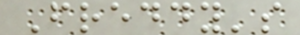Freddy's
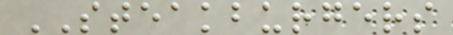STEAKBURGERS
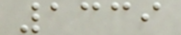1339
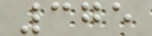375
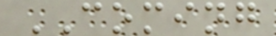COMING
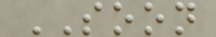SOON
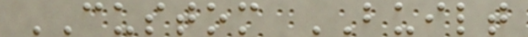CUSTOM BUILT
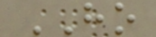HO
